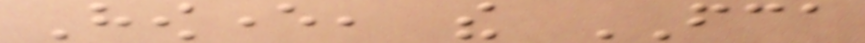However, the FCA
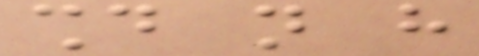should not have
